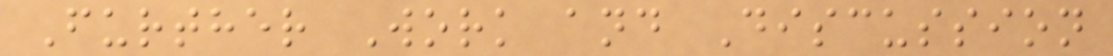Further Work and Discussion
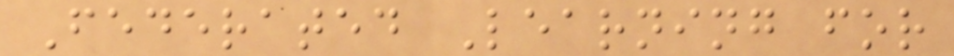Federated Learning for
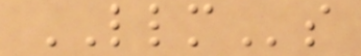LLMs
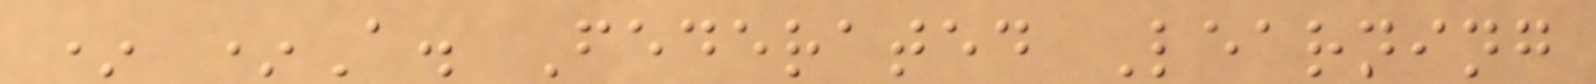* *A. Federated Learning
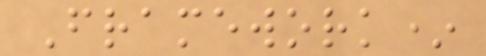Framework*
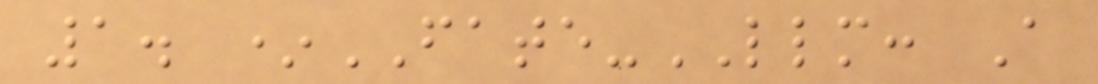1. *FATE-LLM: A
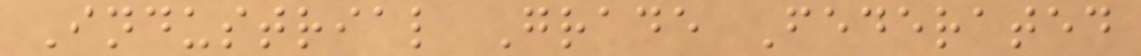Industrial Grade Federated
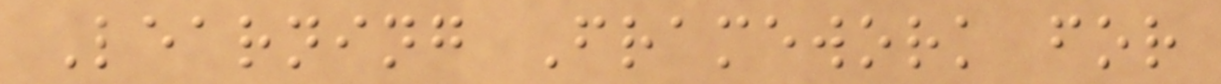Learning Framework for
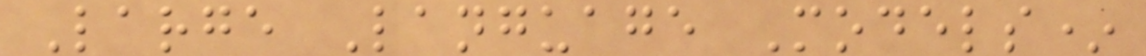Large Language Models*
